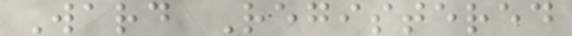Ward Registered
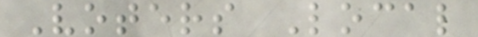Voters Local
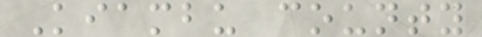Kiambu county
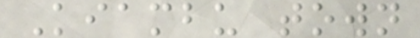Kiambu town
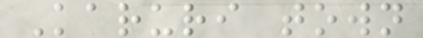Karuri town
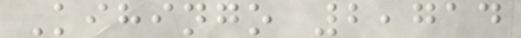Kihingo 2,714
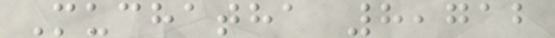Muchatha 8,712
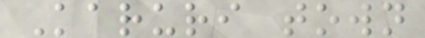Karuri town
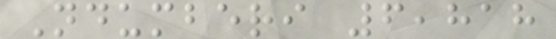Ndumberi 6,818
